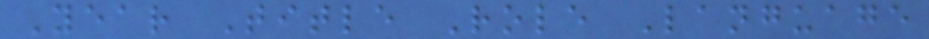Year Title Role Language
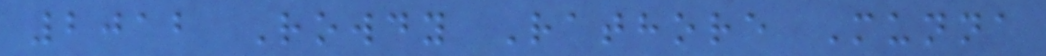2012 Rowdy Rathore Munna
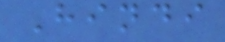Hindi
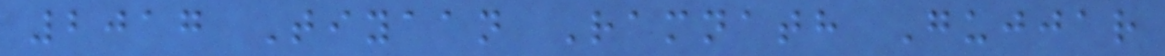2017 Tiyaan Ramnath Gujjar
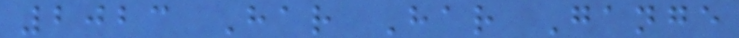2023 Har Har Gange
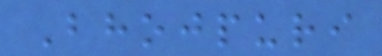Bhojpuri
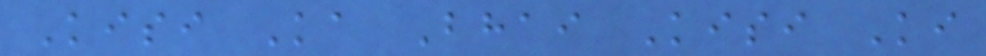Kisi Ka Bhai Kisi Ki
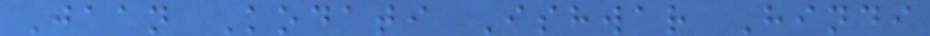Jaan Kodati Ishwar Hindi
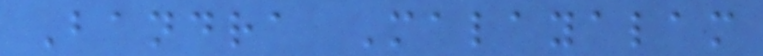Bandra Malayalam
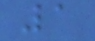1
